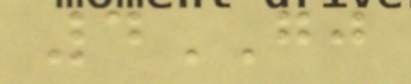4GJ
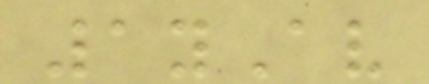1yAv
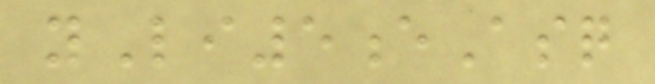yLi5eAsq
